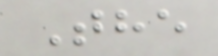The
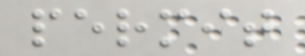permit
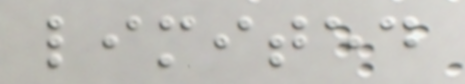limited
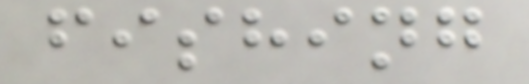fishing
